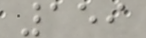159
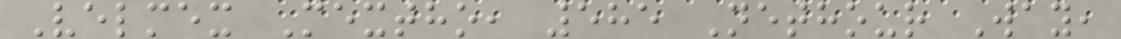Velmex Mextho, 585 Nethour Way,
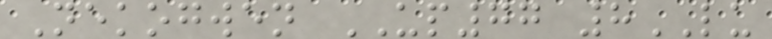Nekogwen UP77 8LU
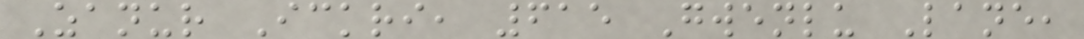Zanur Ickri, 615 Gwenlu Lane,
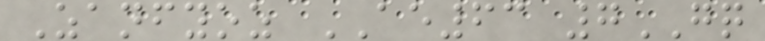Zanfyoz AE63 7GQ
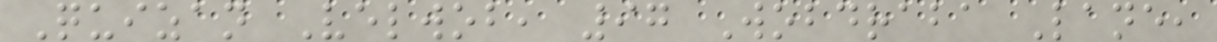Quizan Velwob, 97 Wobdraba Lane,
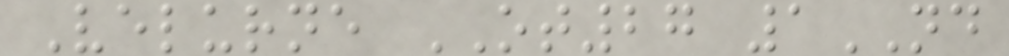Velurne OT27 1ND
